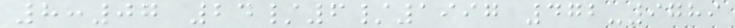8:07 24/6/1997 472-9789
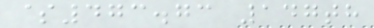$473.73 147th
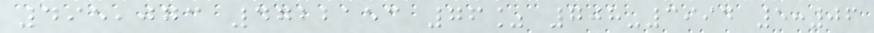495,073 4722153 76% 708-3994 5:06
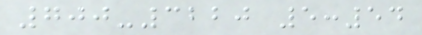700-3220 5:54
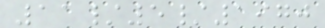11/5/1970
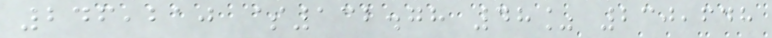246,210 $132.78 48% 230,648
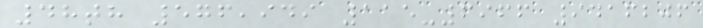48th 576,949 115-6966 9416206
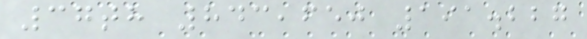37th 843,650 191.227
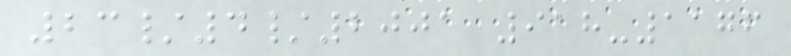23/4/2001 918-1176
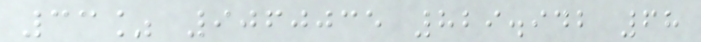33% 9060035 829.942 68
